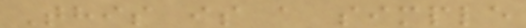This is a simple
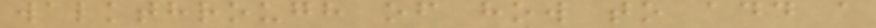walkthrough of how to add a
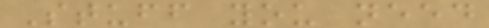Stuff you need
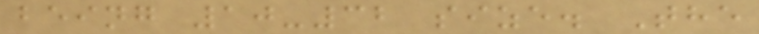being 10-32 size. The
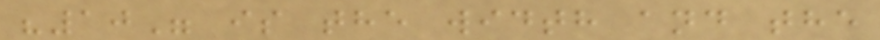"10" is the width and the
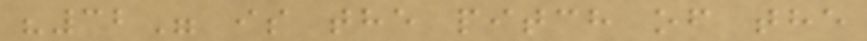"32" is the pitch of the
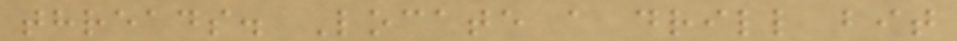threads. Locate a drill bit
